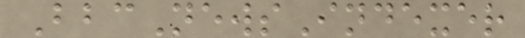BbcNewsIndexer
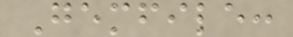Gemfile:
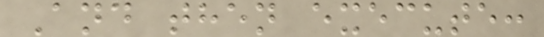And then execute:
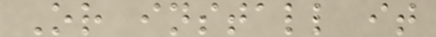Or install it
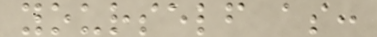yourself as:
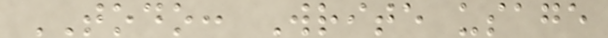TODO: Write usage
